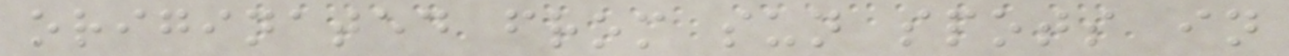originated from sun spots in
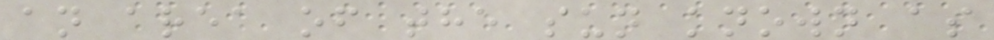an area of the sun known as
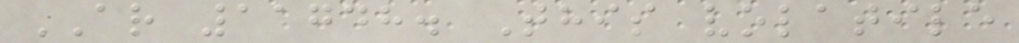AR 11748. This volatile
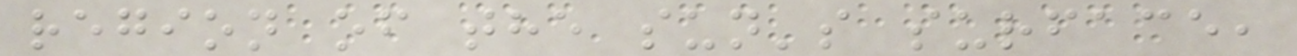region of the sun's surface,
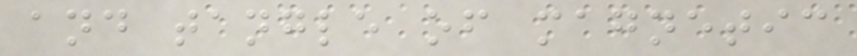and tangle of magnetic
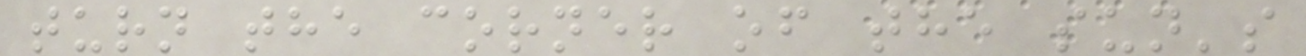turn the corner of the sun's
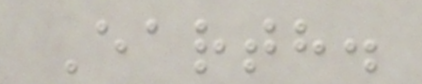Earth.
